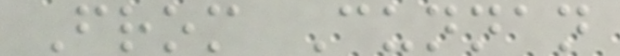From Cunnan
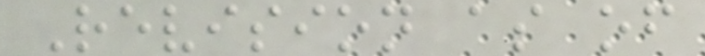Revision as of
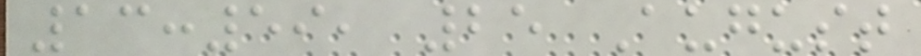13:59, 25 August
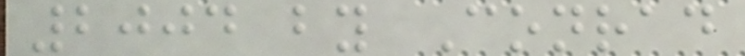2004 by Conrad
